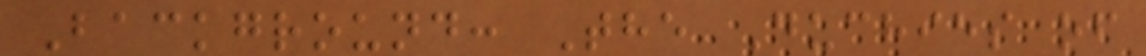Background: The Duchies of
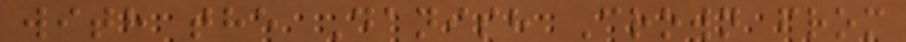with the Danish Crown from
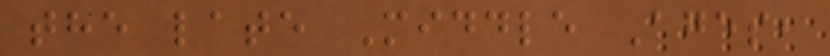the late Middle Ages,
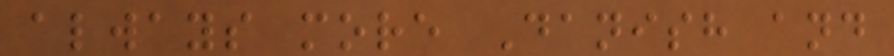always more Danish and
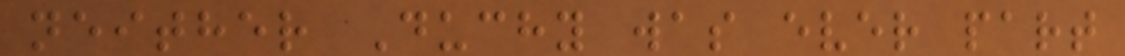neither Duchy was ever part
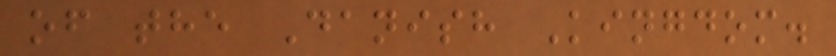of the Danish Kingdom.
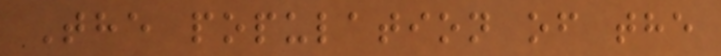The population of the
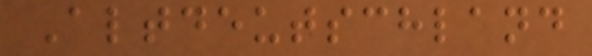Altdeutschland
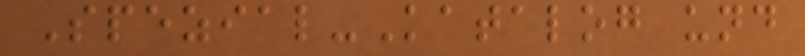Spezial-Katalog und
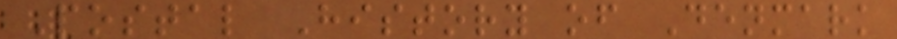Postal History of Denmark
